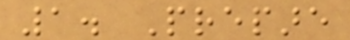1. Prepare
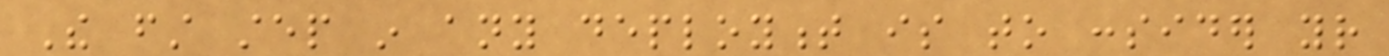The first step in any deployment is to consider your
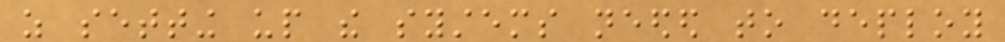as setting up the systems needed to deploy
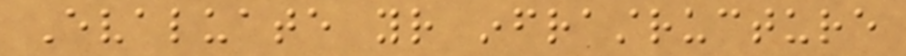Evaluate your infrastructure
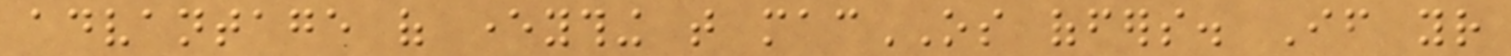advantage of everything that macOS offers. If your
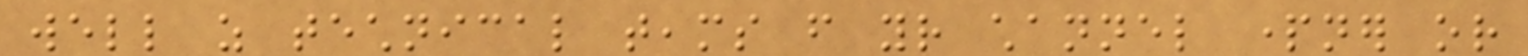well as technical teams from your channel partner or
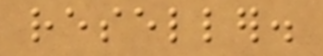reseller.
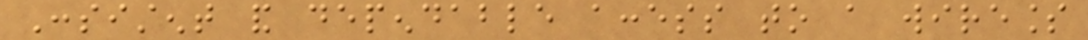Consistent and dependable access to a wireless
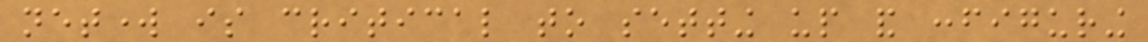network is critical to setting up and configuring
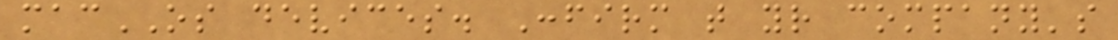macOS devices. Confirm that your company's
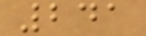241
